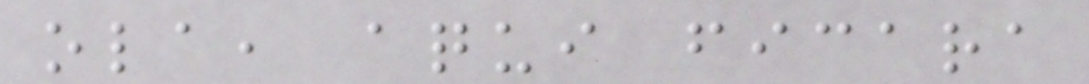ola, aqui ficara
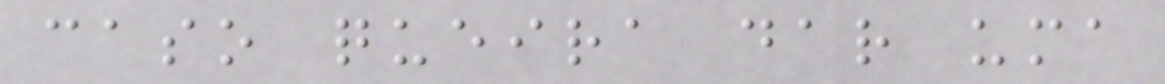caso queira dar uma
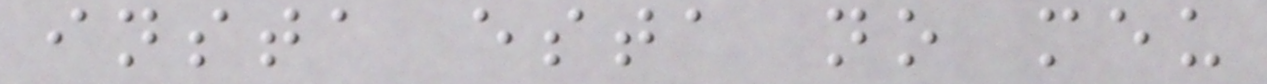insta esta no meu
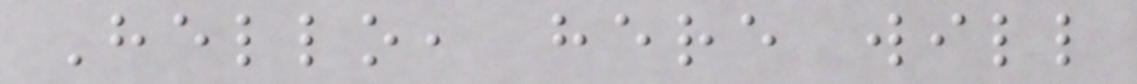Hello, here will
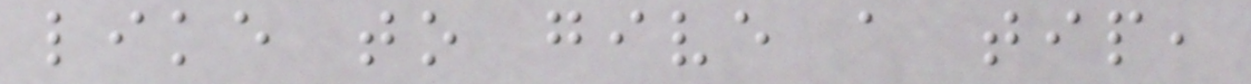like to give a tip,
